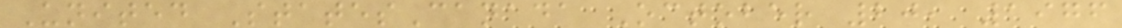United StatesCanada October 20, 1976
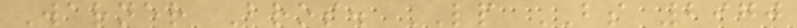Warner Bros. LP BS 2970
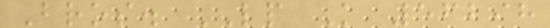Bros. LP K 56298
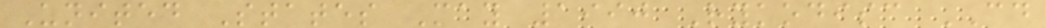United States May 1990 Rykodisc CD
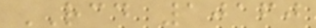RCD 10160
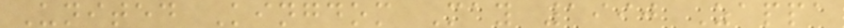United Kingdom May 1990 Zappa
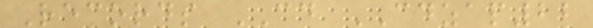Records CD CDZAP22
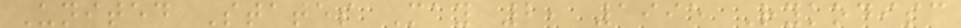United States May 2, 1995 Rykodisc
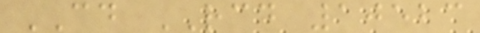CD RCD 10523
